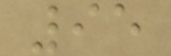95
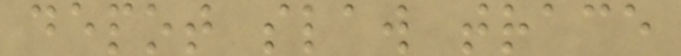depot slaw trace
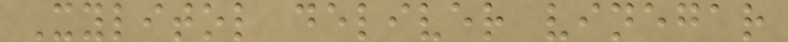Xylitol deliver vinegar
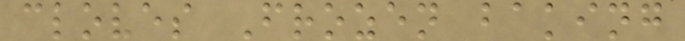cloves Frozen baking
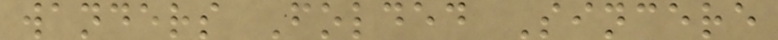wanders Folded Sincere
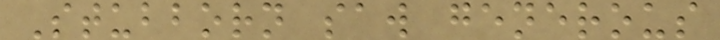Stubborn saw generous
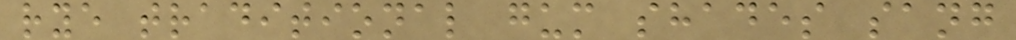rye traditional gum shades sang
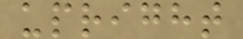upright
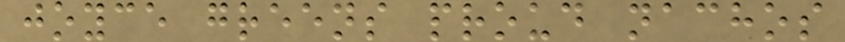joyce greens proud nachos
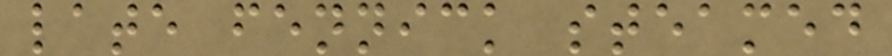late fennick steamed
